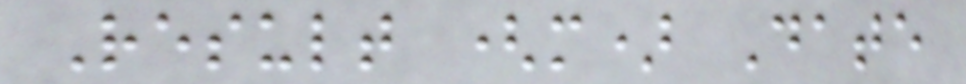Result (m) Date
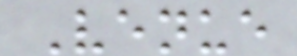Venue
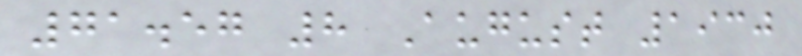71.57 8 August 1930
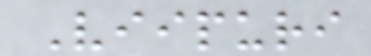Viipuri
